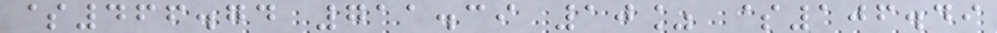$466.74 711.39 10% $106.49
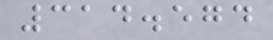314.574
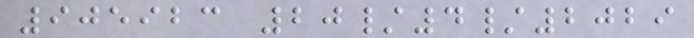905923 20/4/2029
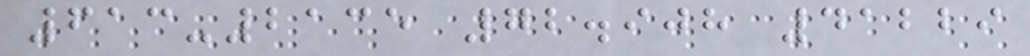613-2135 72.908 41229
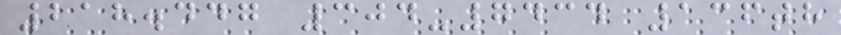218.447 304-7434 136th
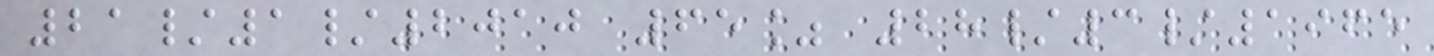21/1/2010 65% 28/3/1965
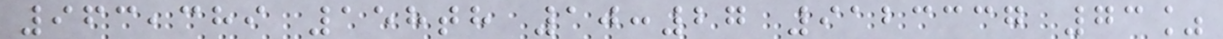963,389 158th 10:27 9123337 73%
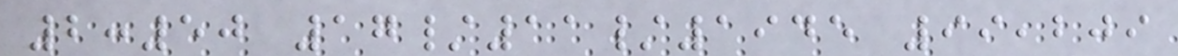2:50 17/11/1945 99,209
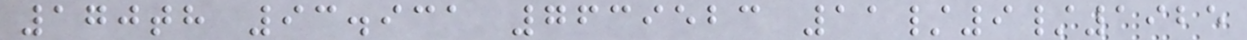170th 93.931 7639523 11/9/1925
